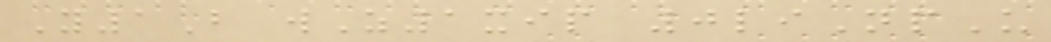Y1B wZ1xip 0liNpU
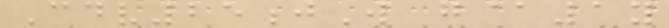Cdv25jW g@1y
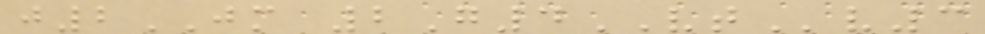j2JM 2G4VTv3
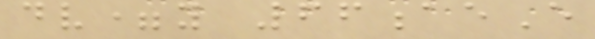dv=y 66aeE
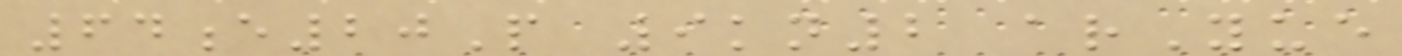64e20P 9kn2 arYue
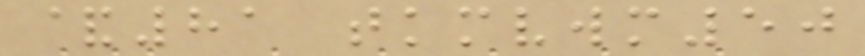&81 tkmvwm50
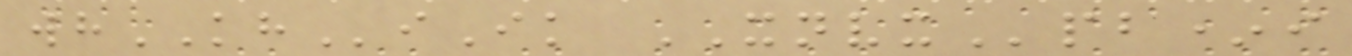whKHiIk XNVXpb*i
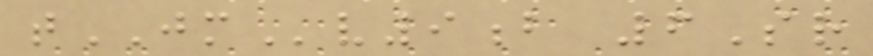tJMv9b 6Sr
